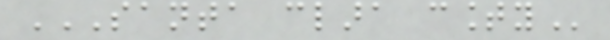SANTA CLARA COUNTY
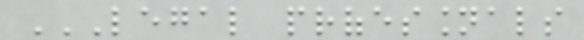LEGAL PROFESSIONALS
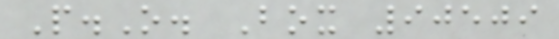P.O. Box 90509
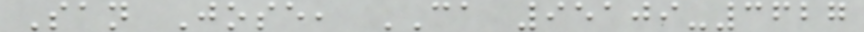San Jose, CA 95109-3627
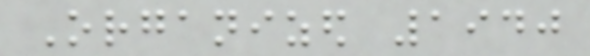Organized 1940
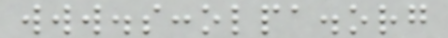www.sccolpa.org
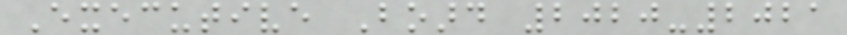Executive Board 2020-2021
